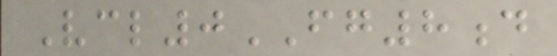Vcl0FG8d
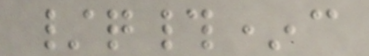/q#*c
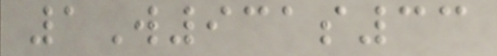1W931s33
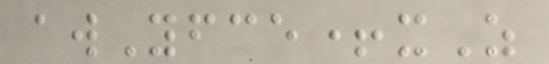awYfce+xZ
